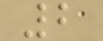2
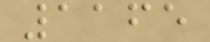1165
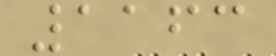1163
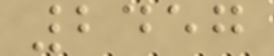2457
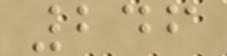246
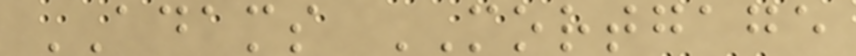ADAMS MORTGAGE
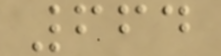664
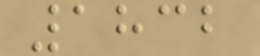1832
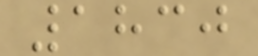1830
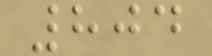804
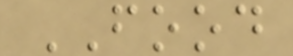FOOD
